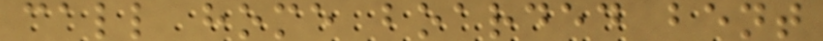call home boarded bent
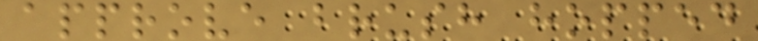approve brush hopped
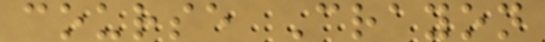course Crayon
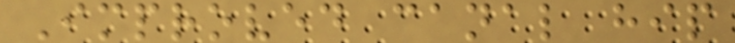Improved canal hip
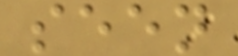seen
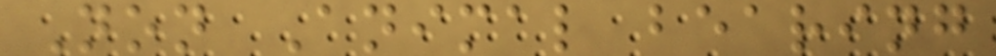Non Animal bearing
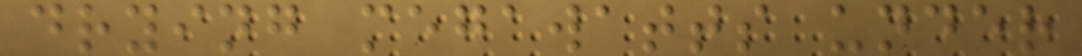drying megawatts under
